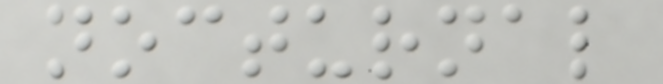nocturnal
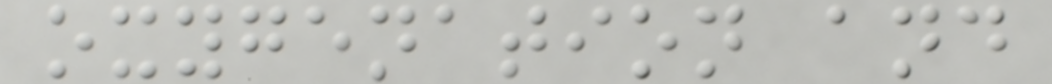oxygenation and
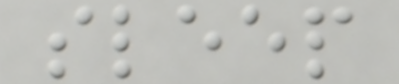sleep
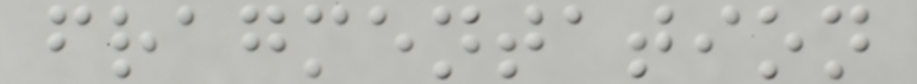fragmentation
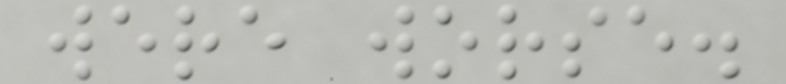were worse.
